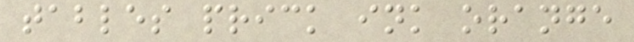tables prick ink orange
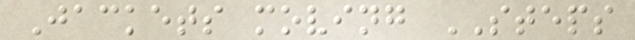Jackets moving STEPS
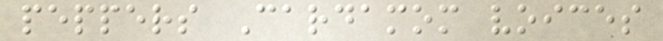peppers Cardamom voices
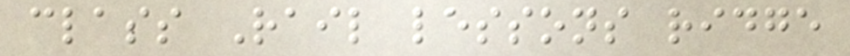class Rail lessons ridge
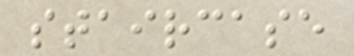staircase
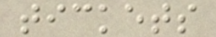tickets
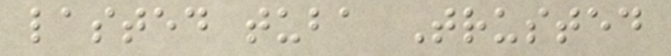lasted tuba Trusted
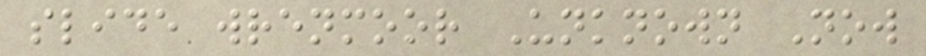slide wrenmoor Unknown Now
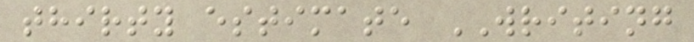thirty estimate WRITING
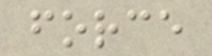force
